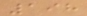198
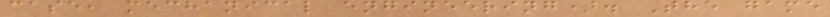case, mechanical engineering). The game
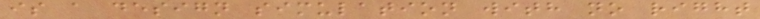is a design simulation with no right
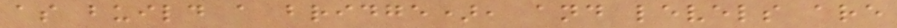as build a bridge), and levels are
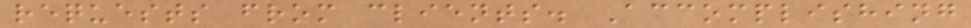requests from clients. Accomplishing
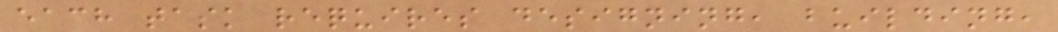each task requires designing, building,
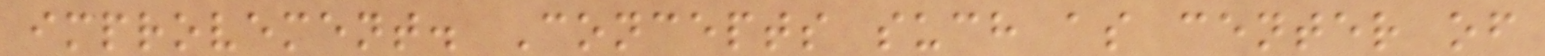improvement. Concepts such as center of
